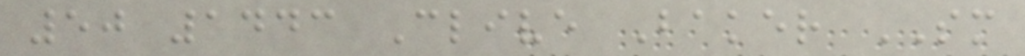50 1443 Clive Baker SM
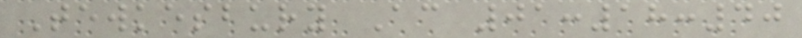Tewkesbury Ac 01:18:40
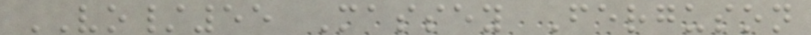VO/55 Massey Ferguson
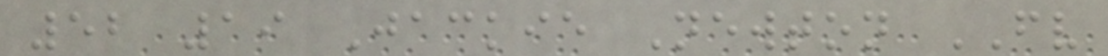52 19 Jackie Newton FV
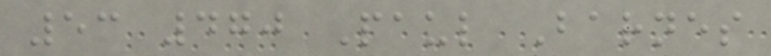53 470 Paul Barnes
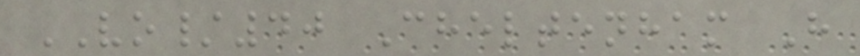VO/40 Cheltenham H
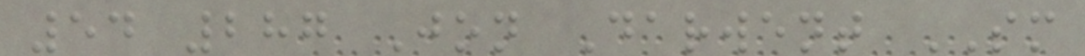54 287 Jon Darwent SM
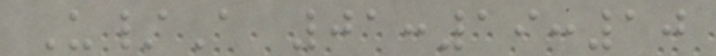U/A 01:19:10
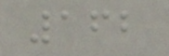162
